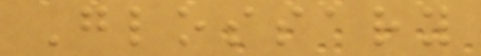Glossary
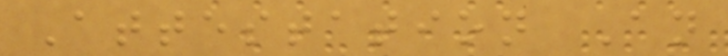Attestation An
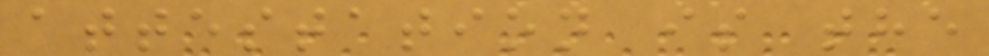attestation is the
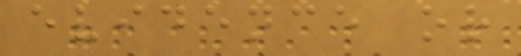evidence or
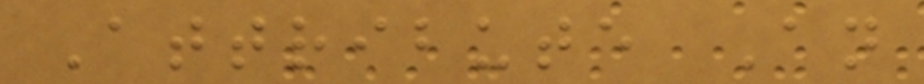Attribute An
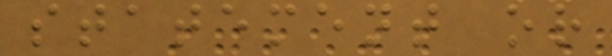statement or
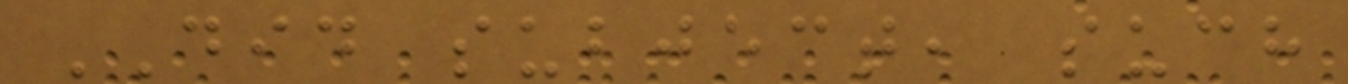DID subject, such
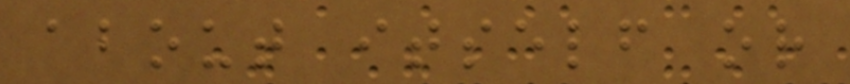about itself or
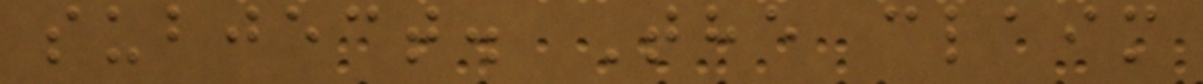subject. The claim
